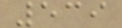539
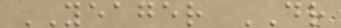YEAGER DR
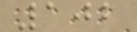102
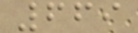669
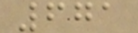671
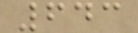643
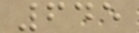645
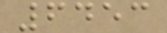6453
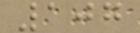107
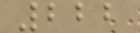222
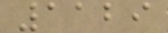1129
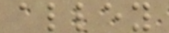alley
